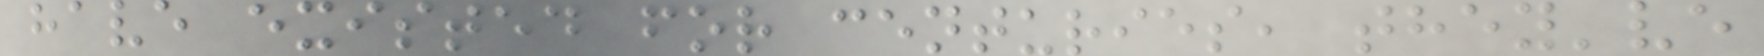have existed for centuries, they've
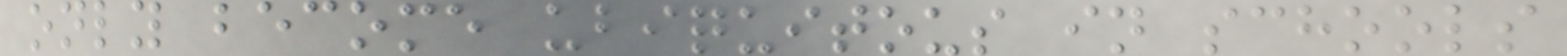only become ubiquitous in schools
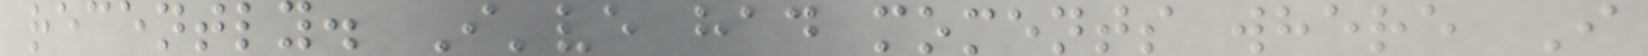recently. I've had moments where I
